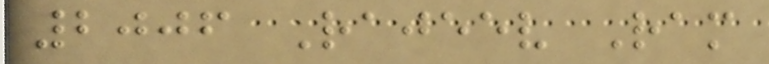2006 Rajeev Ram
